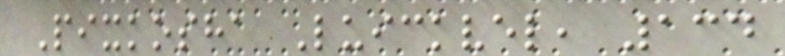Pixkosha Luickvel, 134
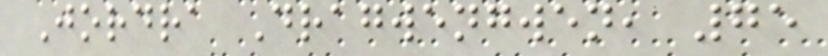Jordra Dragwengwen, 75
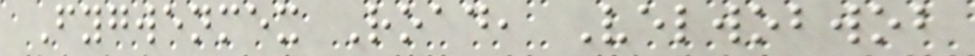Fygwenmex Road, Velwobwob
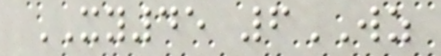XY45 6WZ
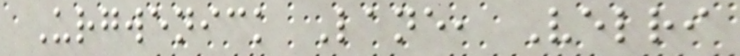Urgwenick Lane, Velri
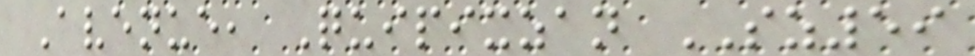Avenue, Quipixzan SZ59
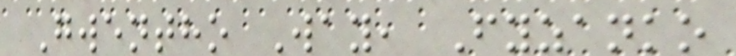Gwentho Way, Fyzanko
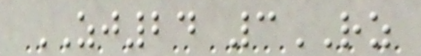ZJ24 3RZ
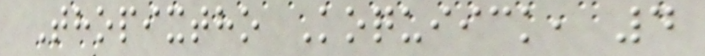Thopixtho Koquiick, 4
